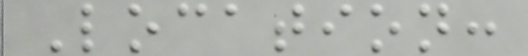Location:
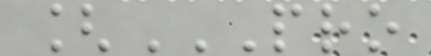[PRO
